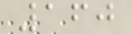160
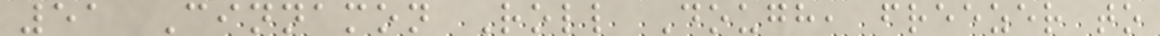51 Cinnamon Roll Dough, freezer to
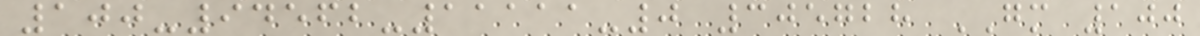100-94562-11111-0 305728 GM 100
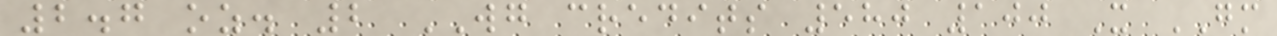2.7 oz. 2 WG credits 580 100 X GM
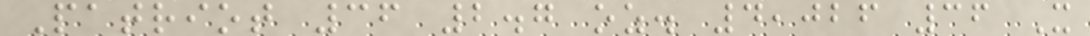Patriot 36 2.7 oz. 4,026 36 X
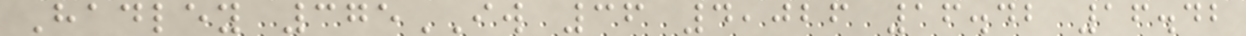Hadley 375IW 36 4,026 16.42 16.42
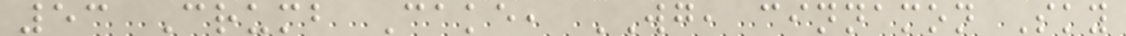53 Crumb Cake, WG, cinnamon Sky
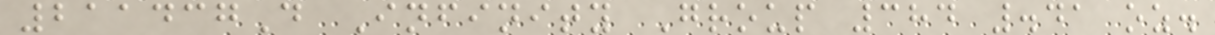211437D Infinity Group 384 .41 oz.
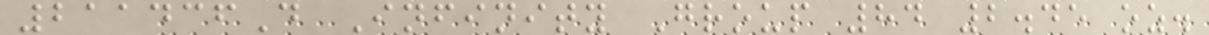211436D Infinity Group 84 2.45 oz.
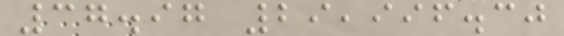37.97 29,996.30
